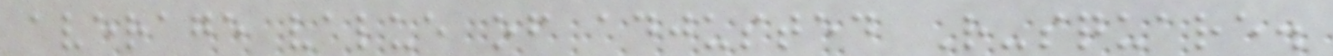average value of adjusted R-square.
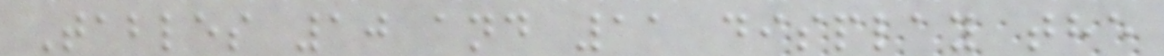Tables 10 and 11 display the
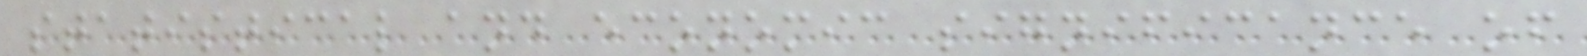statistical and economic significance of
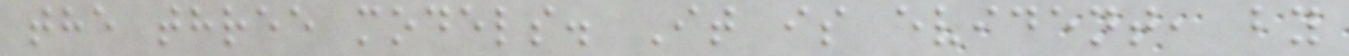the three models. It is evident, by
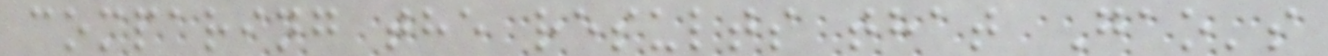comparing the results that Gao's
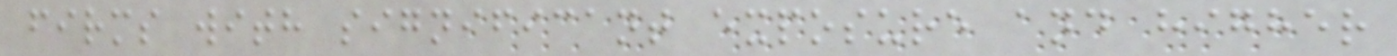firms with significant exposure and higher
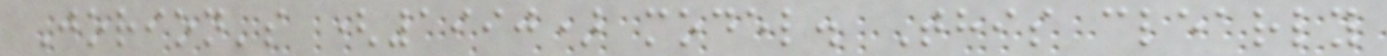Jorion's (1990) model. This clearly
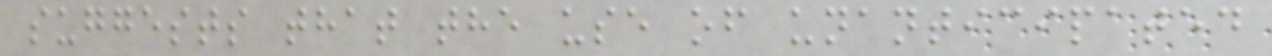suggests that the use of unanticipated
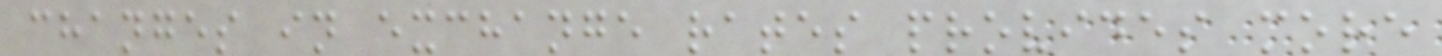changes in exchange rates provides more
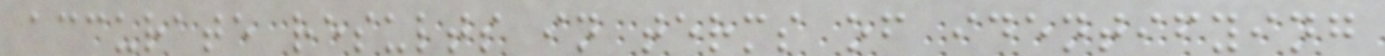accurate results in terms of identifying
